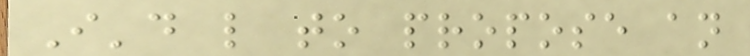I'd like to propose an
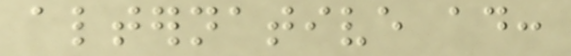alternative ad:
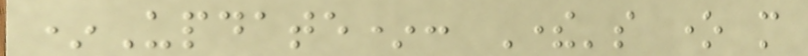*Update*: There's one more
